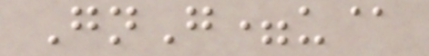GnG=u@
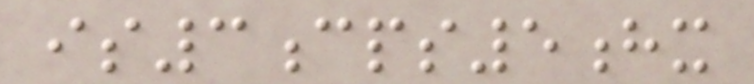is3cps5hx
